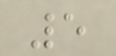5
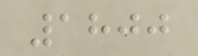1800
